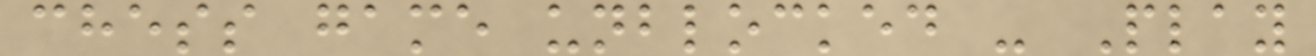chess game unblocked - Play
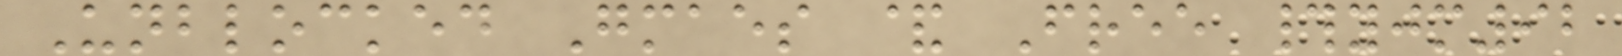Unblocked Gmaes & Free #yjm92
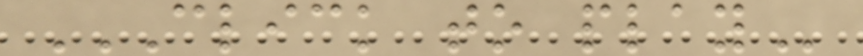CLICK TO PLAY
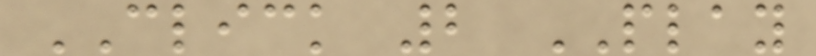CLICK 2 PLAY
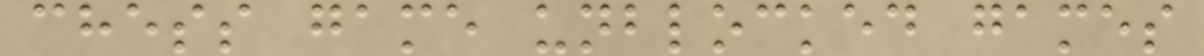chess game unblocked games
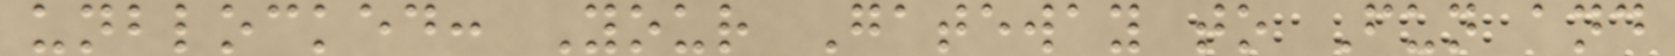unblocked: Your Gateway to Fun and
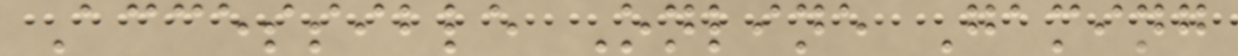Accessible Online Gaming
